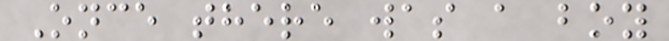Once there was a boy
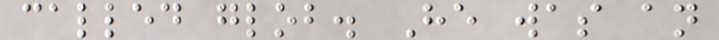called glob. He was an
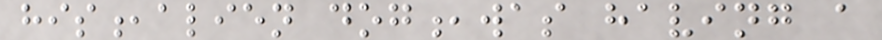his,alien dog,was having a
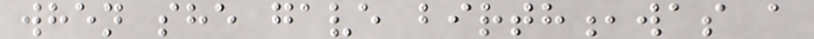when she gave birth,was a
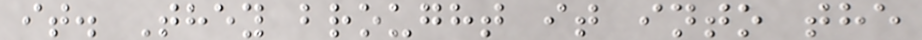it. They brought it into the
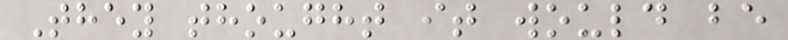They thought it would be
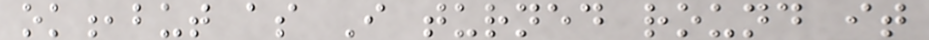ok,but as I turned round it
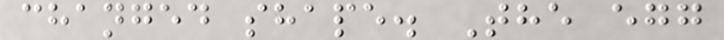changed shape. The egg
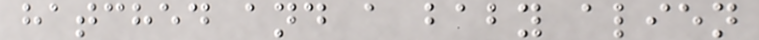hatched and a baby alien
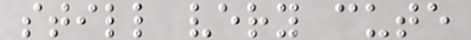still very cute
